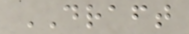DRAFT
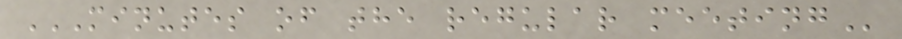MINUTES OF THE REGULAR MEETING
